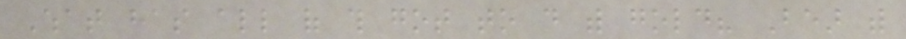What has all of this got to do with gold? Bear with
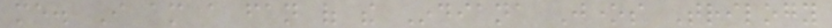me. I am a fan of the Indiana Jones Trilogy
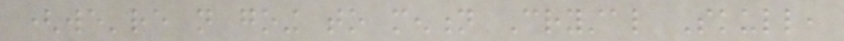(we're not going to mention Crystal Skull,
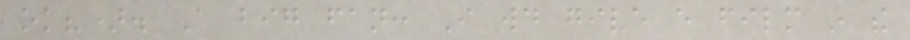ok?). A big fan: I would give every film in the
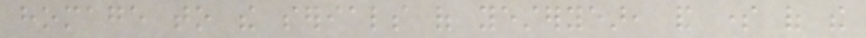homage to the serials of yesteryear, and some of the
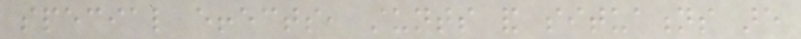special effects, stunts and situations are
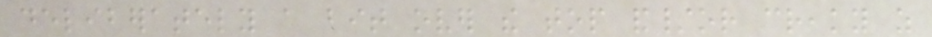deliberately a bit over the top and/or creaky as
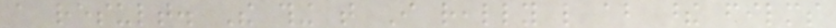a result. The thing that I really like about these films
